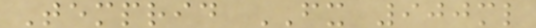Temprid FX 900ml
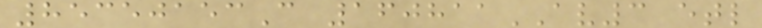85350153C 160811AV3 etl
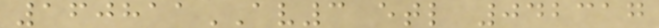160811AV3 etl 042317
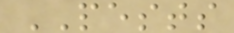PESTS
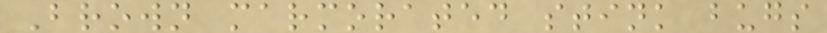Brown marmorated stink bugs
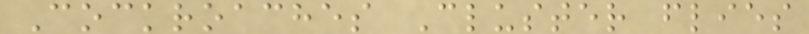Cockroaches Cluster flies
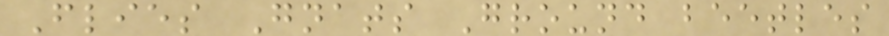Flies Gnats Ground beetles
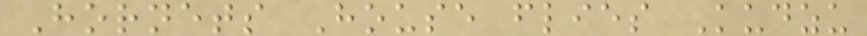Hornets House flies Kudzu
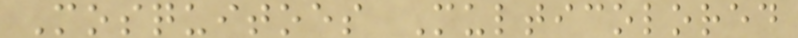Mosquitoes Multicolored
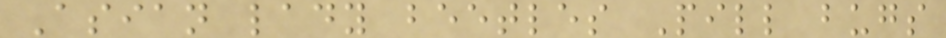Asian lady beetles Pill bugs
